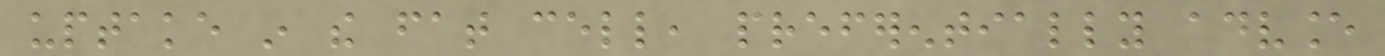uptake in the fat cell, preferentially advance
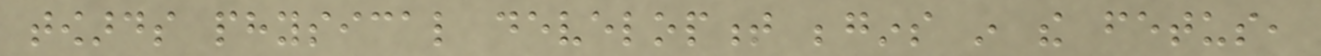towards physical development begins in the fetus,
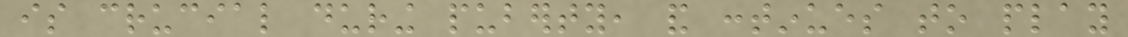is crucial during puberty, and continues to play
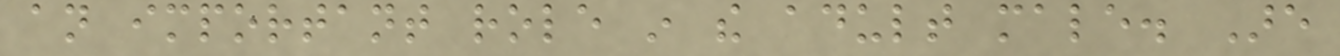an important role in the adult male. Are
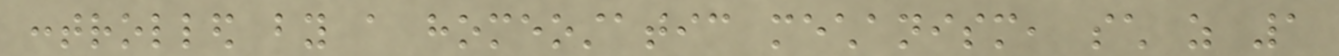controlled by a homeostatic mechanism, such as 1
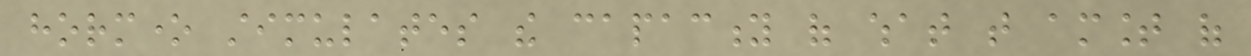hormone stimulates the capacity of what that amount of
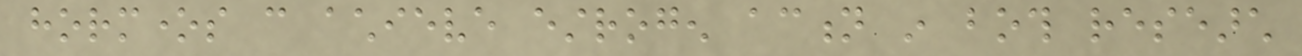hormones can achieve estrogen action in both research
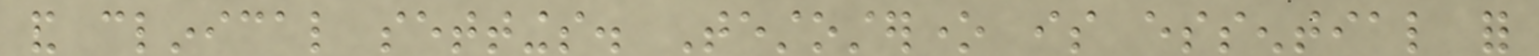and clinical settings. Testosterone is essential for
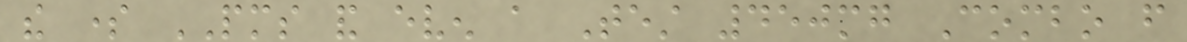the some PMS and even a Test 450mg Combo from
